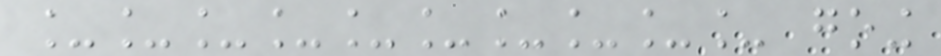__________ going
